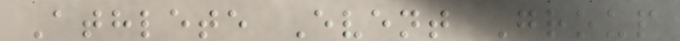Athlete Event Group
